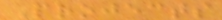Projects
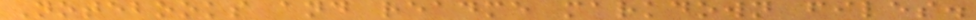Notebooks and readme markdown files.
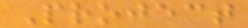Project
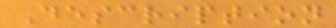Description
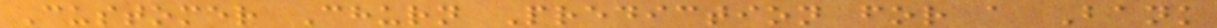Customer Churn Prediction for a Bank
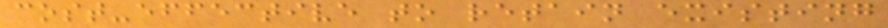cost-effective to retain existing
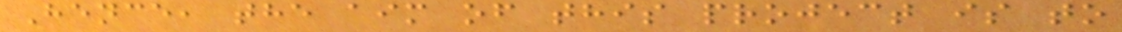Hence, the aim of this project is to
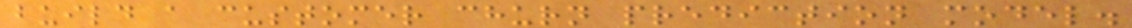build a customer churn prediction model.
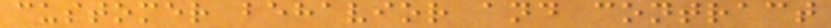customer behavior and contract
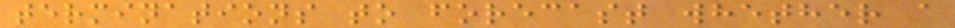terminations to forecast whether a
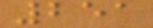251
